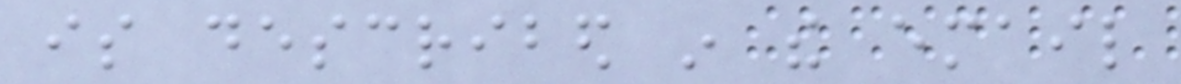is described in the email
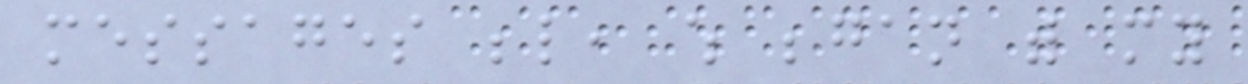messages below, which began with my
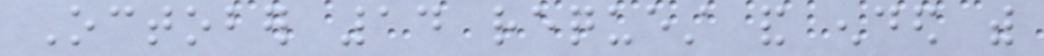October 14 request and ended with
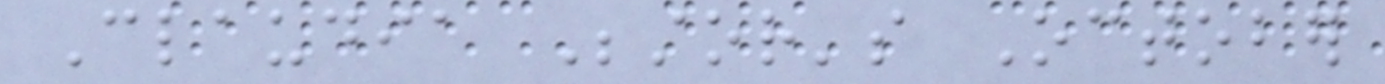Claudia Bestor's October
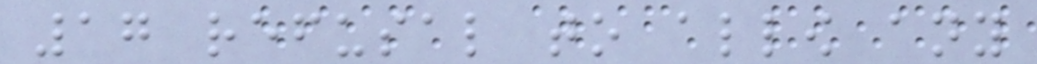17 refusal to allow any
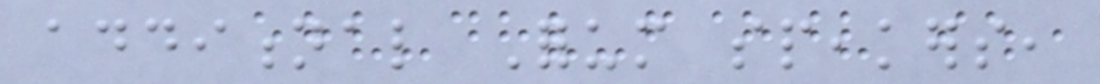additional Forum speakers,
